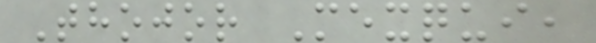Thojor Mexqui,
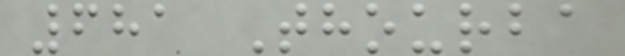681 Thourba
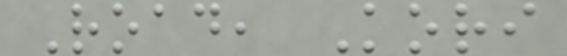Road, Kori
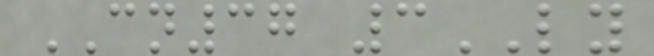CN37 3LY
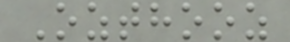Ozthooz
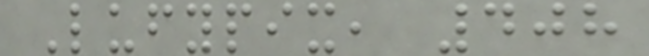Lufypix, 408
